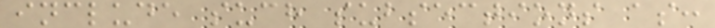include such subsections as:
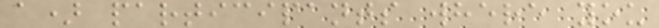a) participants where you
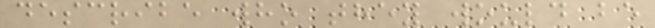describe who they would be
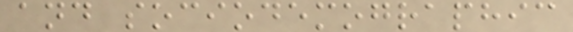and sociodemographic
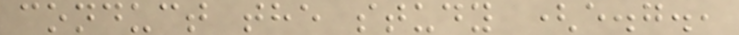conduct the study (e.g.,
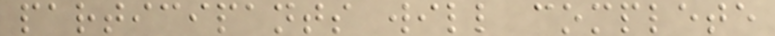participants will complete
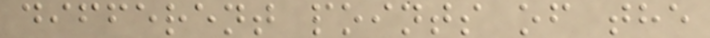different points of the
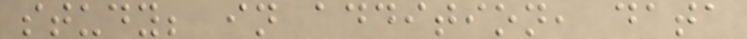study; in addition, data
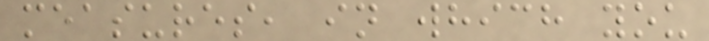measures, in which you
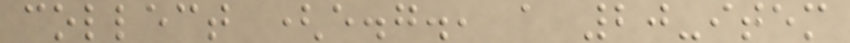collect (e.g., a 20-item
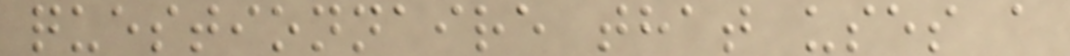questionnaire that uses a
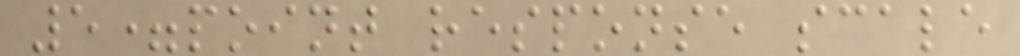5=point response scale
